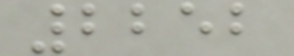2252
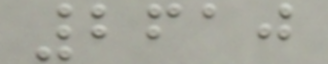2610
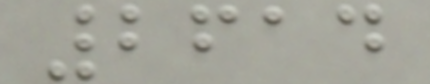2614
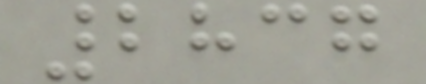2837
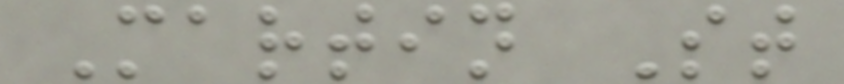Martin St
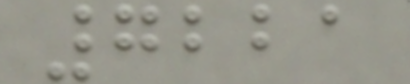7221
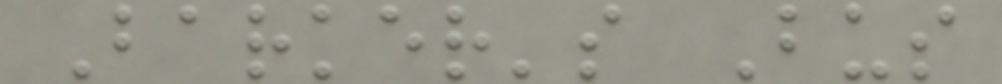Barker's Bus
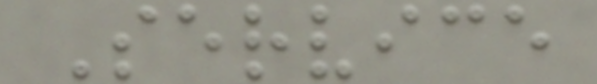Service
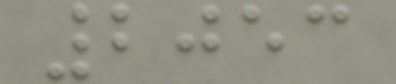2053
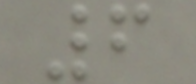6
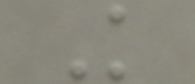K
